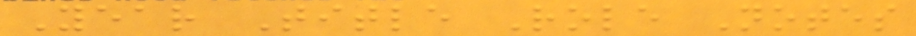Year Title Role Notes
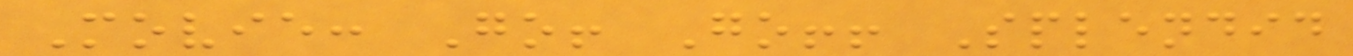Movie: Go! Go!! Splendid
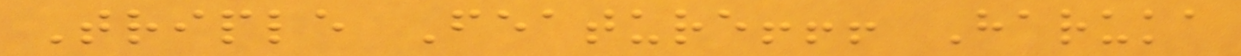Triple Feature!!! Haruka
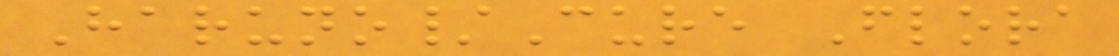Haruno/Cure Flora
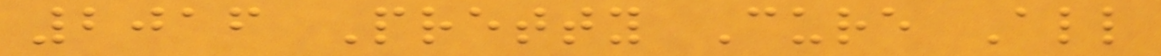2016 Pretty Cure All
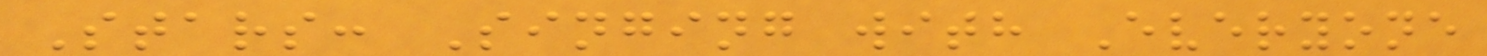Stars: Singing with Everyone
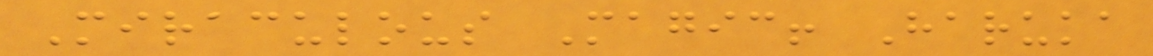Miraculous Magic! Haruka
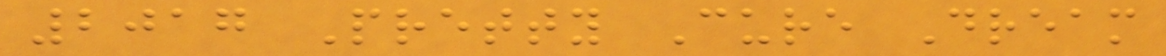2017 Pretty Cure Dream
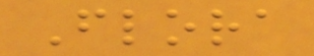Flora
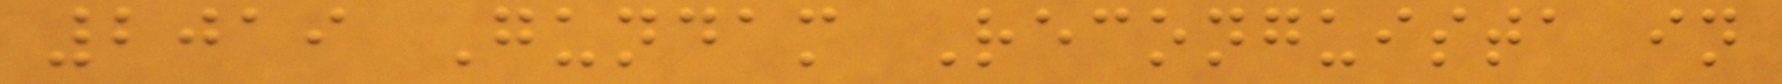2019 Gundam Reconguista in
